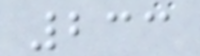233
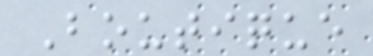Boutique
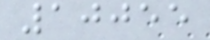10055
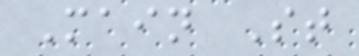Main St
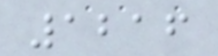1216
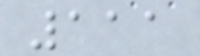111
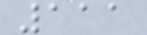111
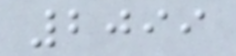2099
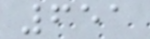651
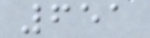651
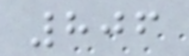806
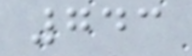743
